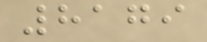8179
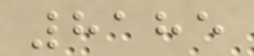8185
